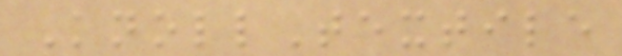KnollTextile
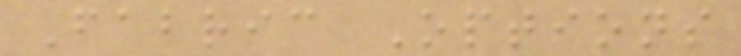Fabric Options
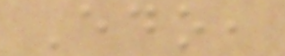Edo,
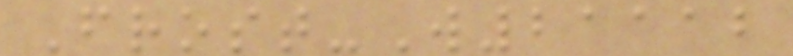Frost-W21112
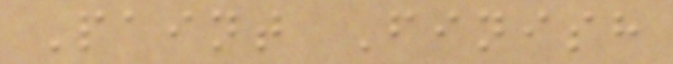Paint Finish
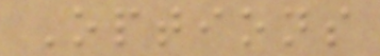Options
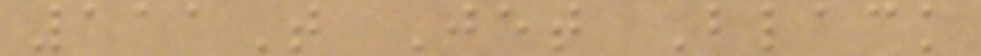111T Jet Black
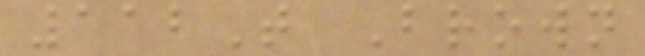112T Brown
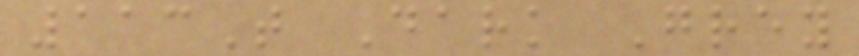113T Dark Grey
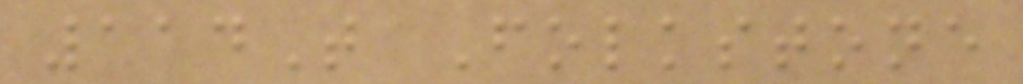114T Folkstone
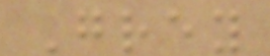Grey
